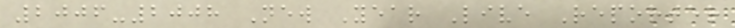2006-2008 New Year Live Reporter
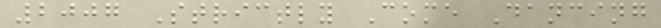2007 Strictly Come Dancing
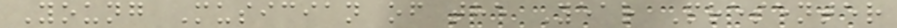Young Musician of the Year Presenter
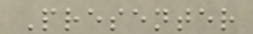Presenter
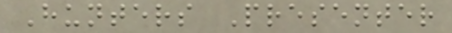Hunters Presenter
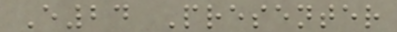E24 Presenter
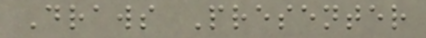Draws Presenter
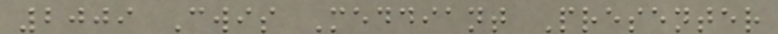2009 Cwis Meddiant Presenter
